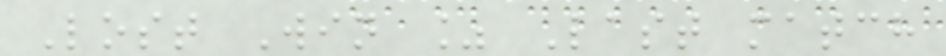Lost Win % Last match
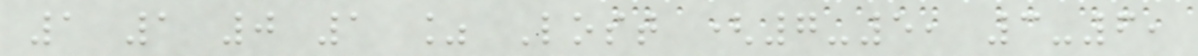1 1 0 1 % Lost (7-5, 3-6,
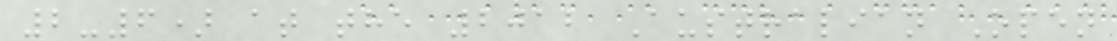2-6) at the 2012 Australian Open
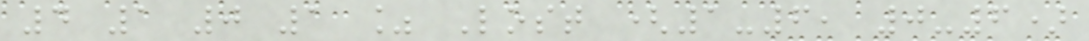4 1 0 1 % Lost (1-6, 0-6)
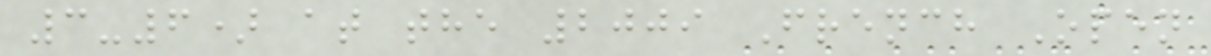3-6) at the 2009 French Open
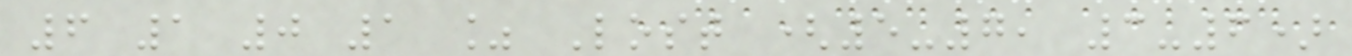6 1 0 1 % Lost (5-7, 3-6)
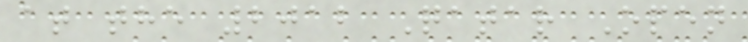at the 2012 Qatar Open
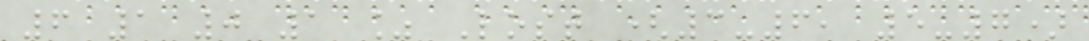6 1 0 1 % Lost (3-6, 5-7)
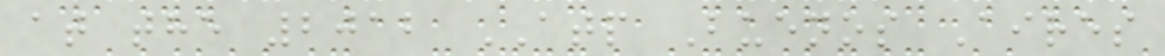at the 2012 ATP Buenos Aires
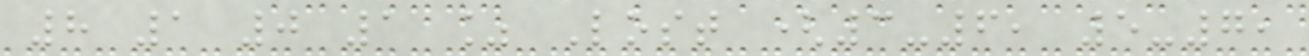8 1 0 1 % Lost (3-6, 5-7,
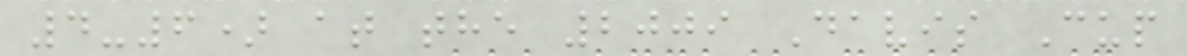4-6) at the 2009 Davis Cup
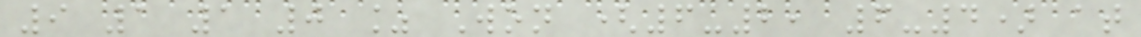9 1 1 0 % Won (6-2, 6-4) at
